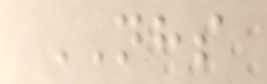NHS
